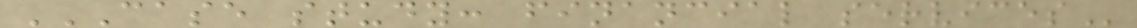CASE STUDY: FINANCIAL SERVICES
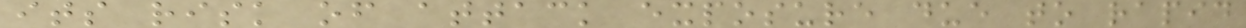its risk of attack exposure due to rapid
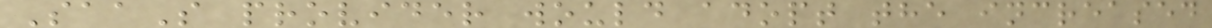SaaS provider would adopt the increased
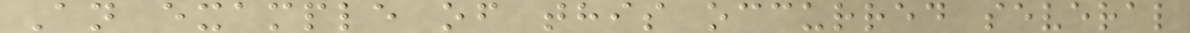An example of this occurred several
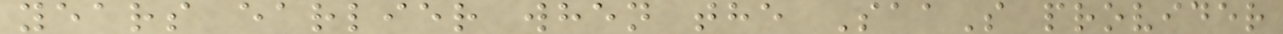years earlier when the SaaS provider
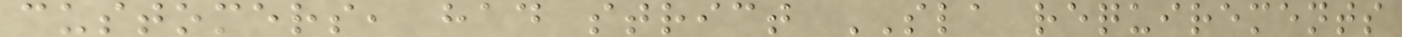customers, had strict SLA requirements
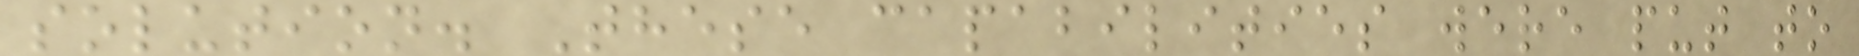solution. These capabilities were put to
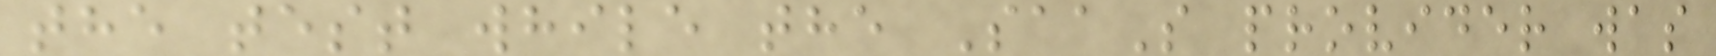the test while the SaaS provider was
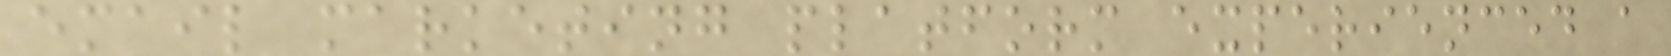email marketing platform experienced a
